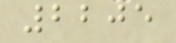2205
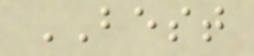BEST
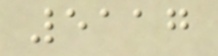5117
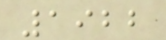1922
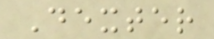Dexter
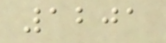1201
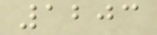1203
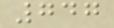747
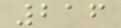216
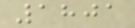1801
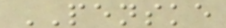PENSKE
